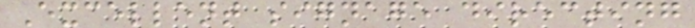Excellent signage directing
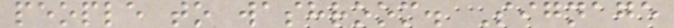people to washroom. Signage
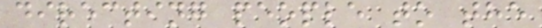directing people to the
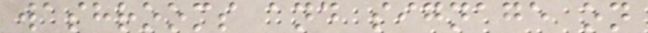washrooms and signage on
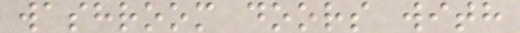washroom doors with
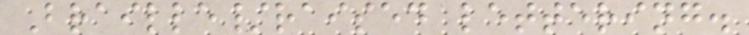Braille/raised lettering.
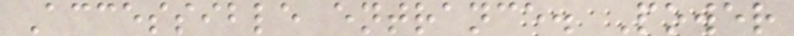Accessible entrance. Power
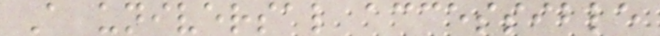A universal accessible
